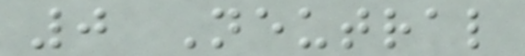0 Neutral
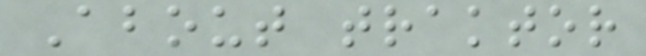About traktor
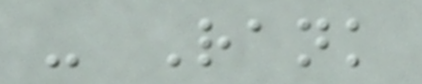- Rank
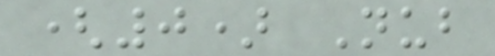(0) Nub
